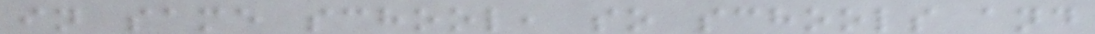in same school, so schools and
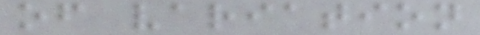of variation
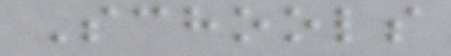Schools
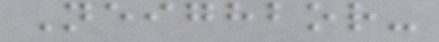Neighbor-
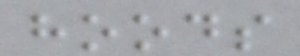hoods
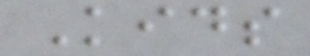Kids
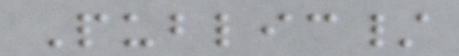Public/
